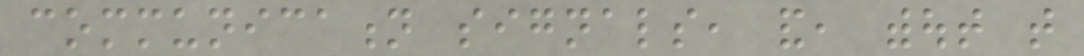communication signals, and, without that
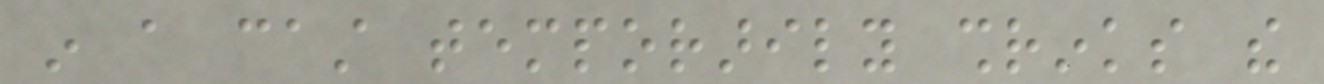in a cast temporarily shrinks the
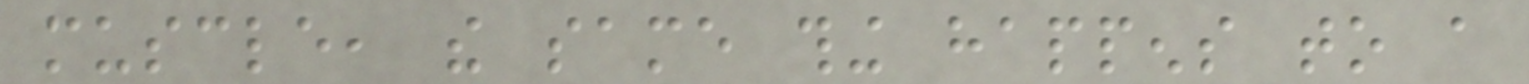muscle, the same thing happens to a
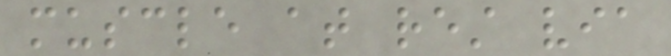muscle at rest via
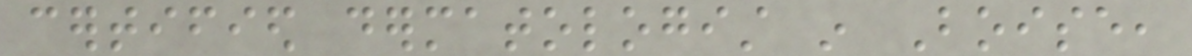certified dermatologist in Boise,
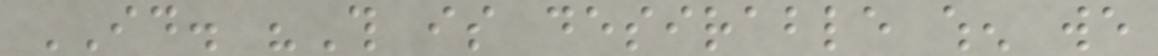ID. "This is desirable when we
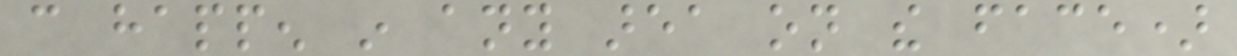can happen in any area on the face)
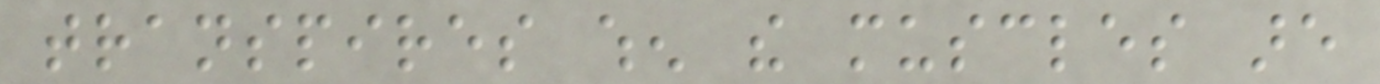transpires when the muscles are
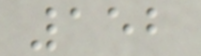152
